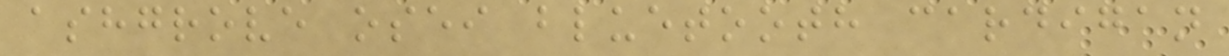ashgrove osei bluetooth cardigan
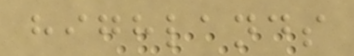highlands
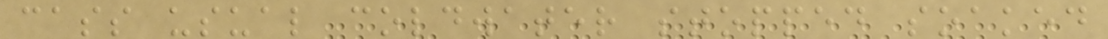cass usual coldwater stopped soaked
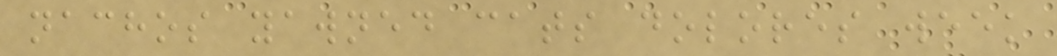nachos yawned cats dolores week
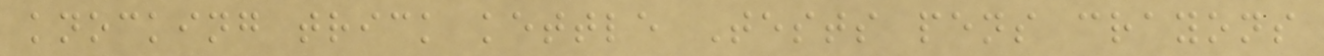knocking trick kettle Tests pens crayons
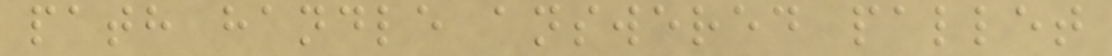path handle answered pallet
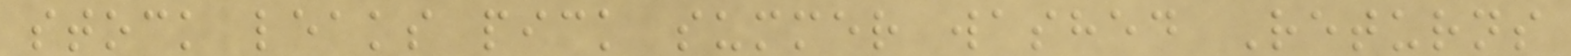stock leaks pick summer washed Returns
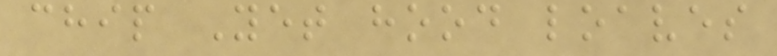chip Yet hood loaves
